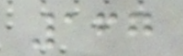167
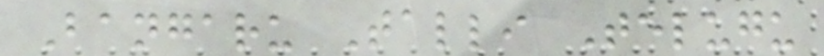Bangaru Talli Telugu
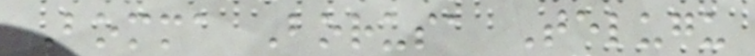Bomma Borusa Telugu
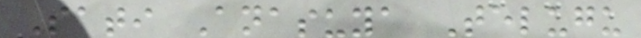Sati Anasuya Telugu
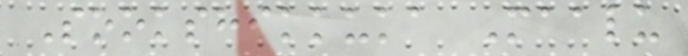Sookshikkuka Maalu
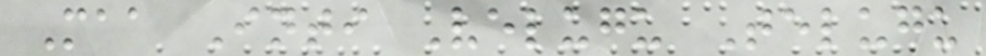Maa Inti Velugu Telugu
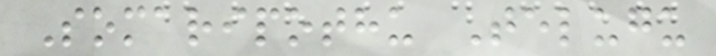Somaripothu Telugu
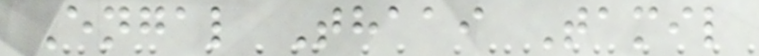Engal Thaai Tamil
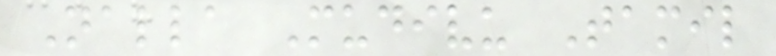Nalla Mudivu Tamil
